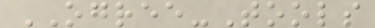OGREE-Tools
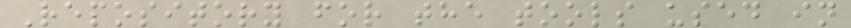Repository for the tools used in
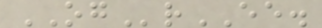OGrEE.
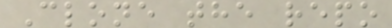Clone the repo
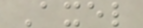Axel
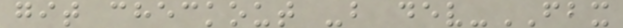git checkout -b dev-FBX
